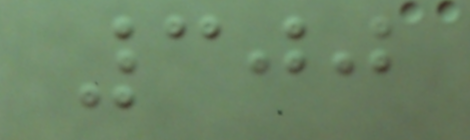300
